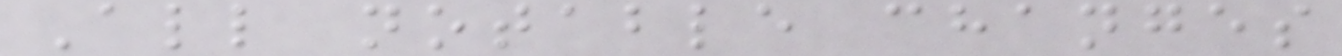All notable changes
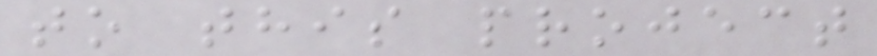to this project
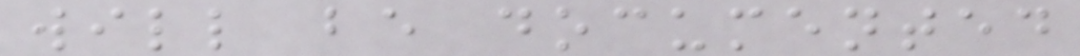will be documented
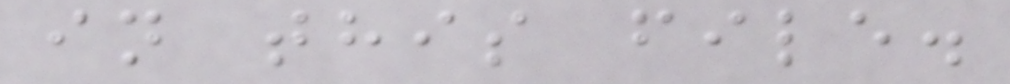in this file.
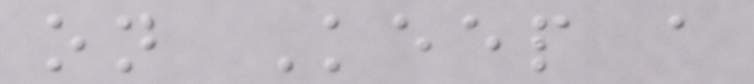on Keep a
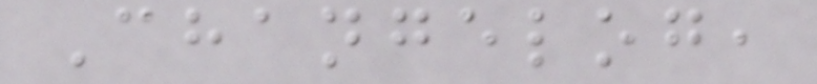Changelog,
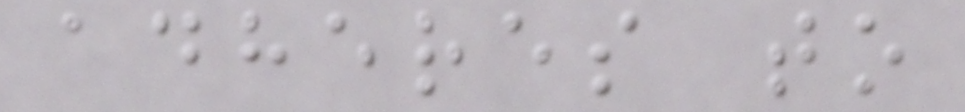adheres to
